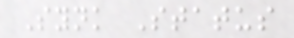Synk Status
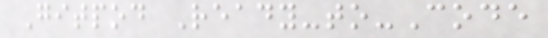Gitpod Ready-to-Code
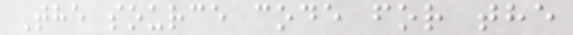The source code for the
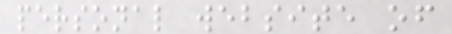personal website of
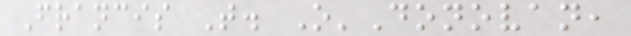Francis T. O'Donovan,
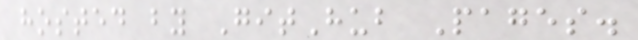hosted by GitHub Pages.
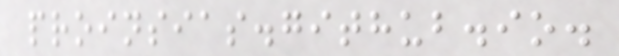proinsias.github.io.
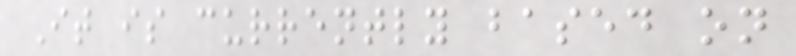It is currently based on
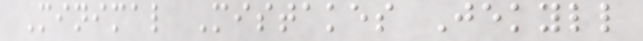Minimal Mistakes Jekyll
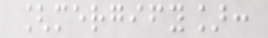[mergify]:
